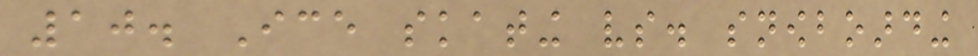10. Ice skating vs. snowboarding
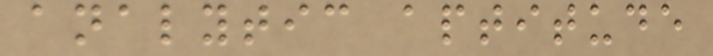analytic aptitude
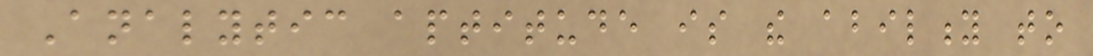Analytic aptitude is the ability to
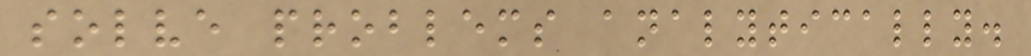solve problems analytically.
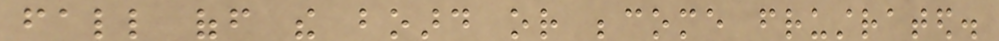fall off the board or become frustrated.
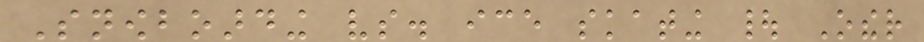Snowboarding vs. ice skating | Other
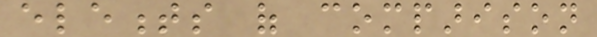elements of comparison
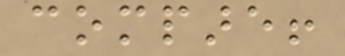compare!
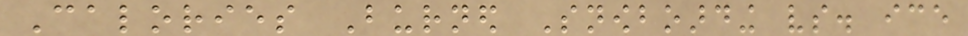Calories Burned Snowboarding vs. ice
